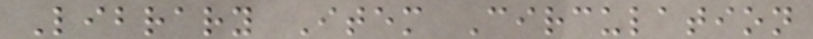Library Item Circulation
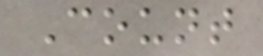Count
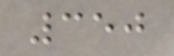350
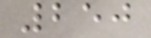250
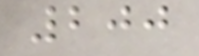200
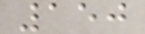150
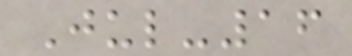Jul-16
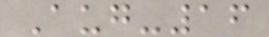Aug-16
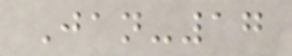Jan-17
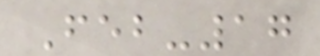Feb-17
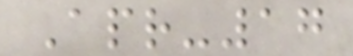Apr-17
